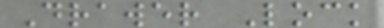Drawer Lock
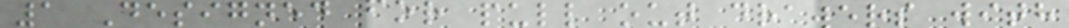1 Designed for pull out drawers with
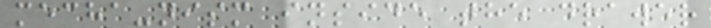mecha-nism inside the drawer
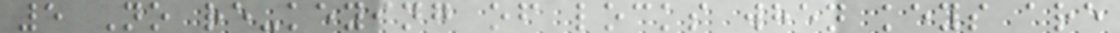5 No re-keying of locks when keys are
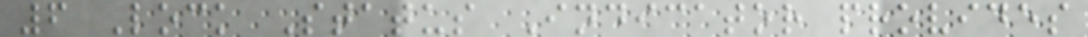6 Lock Status Indicator provides
